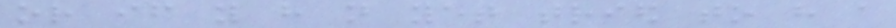or if you have not yet tried to have a
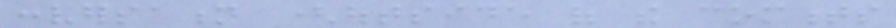conversation (outside of the comments
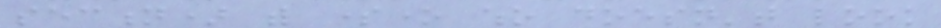section) with someone who doesn't look
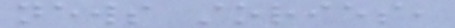news stories,
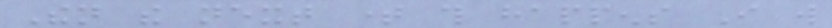Then the next time this happens I will
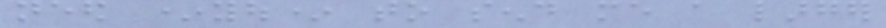need *you* to send me a larger
